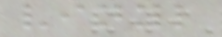vinyl
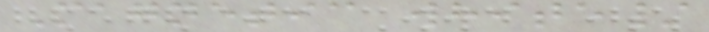Magnetic white/
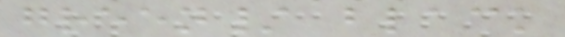green/ black
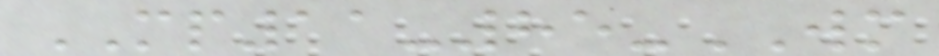MP11-85-WM
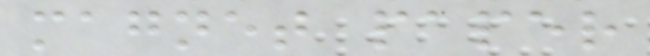magnet paper
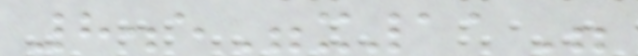8.5"x11"
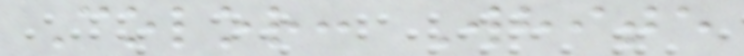Color: White
